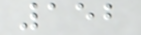152
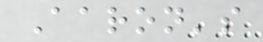Aaron's
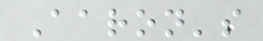Aaron's
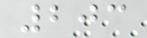203
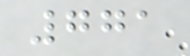771
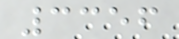3356
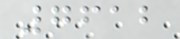7612
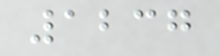1237
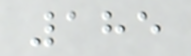185
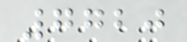7720
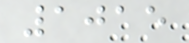1015
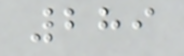289
